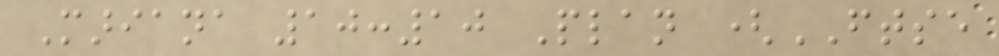Mariana 10:10 Plan (FTSE
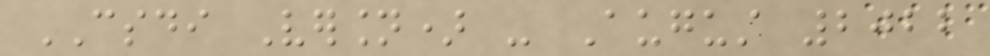CSDI Version) - August 2022
